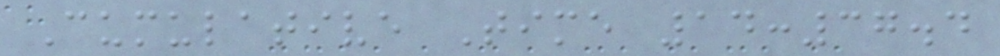Cumulative Time 14:37.4
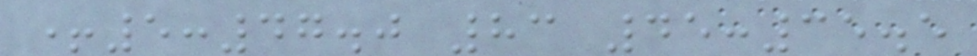+5:47.0 83 45:35.5
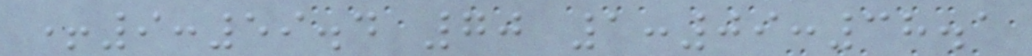+9:59.4 70 1:09:38.1
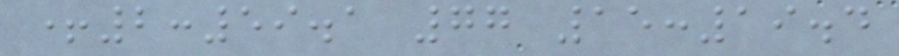+2:59.1 77 15:19.4
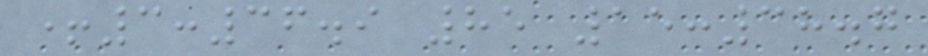+3:36.9 85 15:38.7
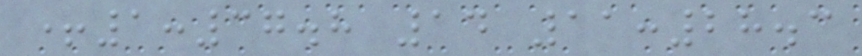+1:37.8 14 11:28.3
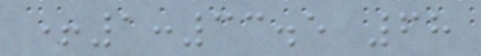+1:33.5 68
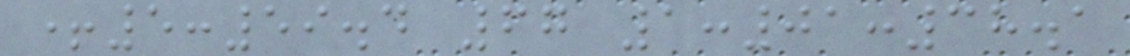+5:59.4 67 1:01:38.1
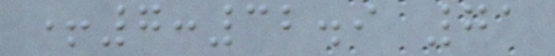+7:32.9 71
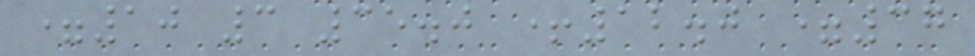=10 3 35.0 +12.0 =37
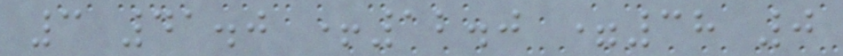3 41.0 +12.0 =38 0
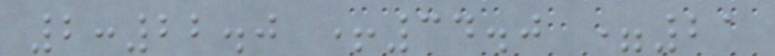2:22.0 +34.0 =21
